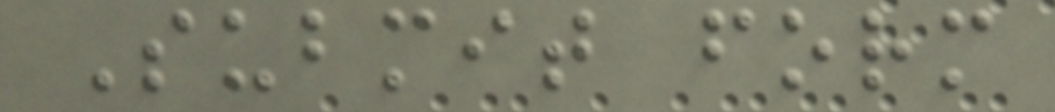Submit form
